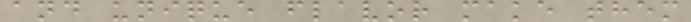and unique flavor make them
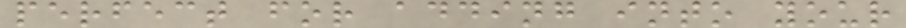perfect for adding into your
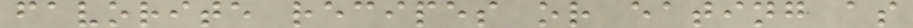favorite recipes or eating as
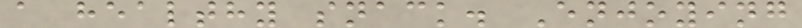a healthy snack. Enjoying
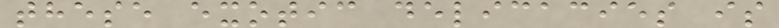these exotic delicacies is
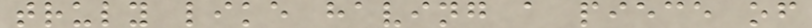truly like having a piece of
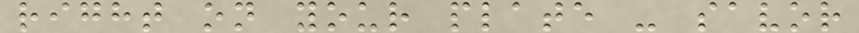right on your plate - savor
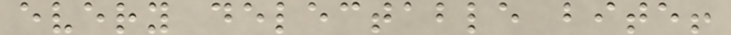every delectable bite!
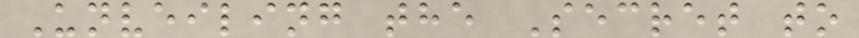Unveiling the Secret to
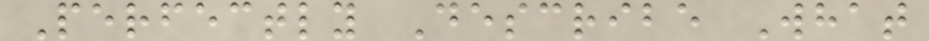Perfectly Describe What
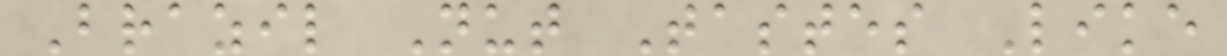Brazil Nut Tastes Like
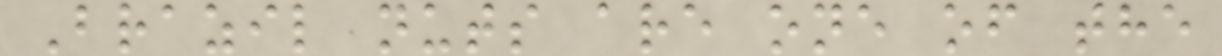Brazil nuts are one of the
